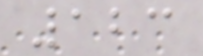123
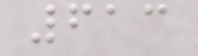613
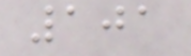101
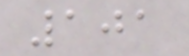101
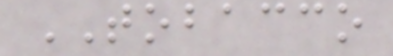TOBACCO
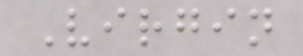Virgin
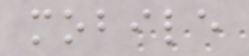mobile
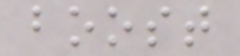boost
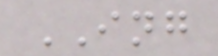ING
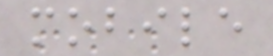mobile
